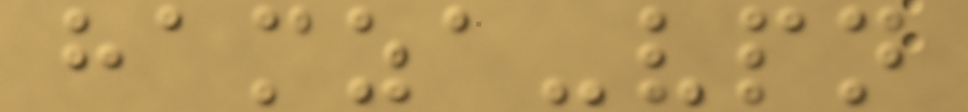hamza-vpn
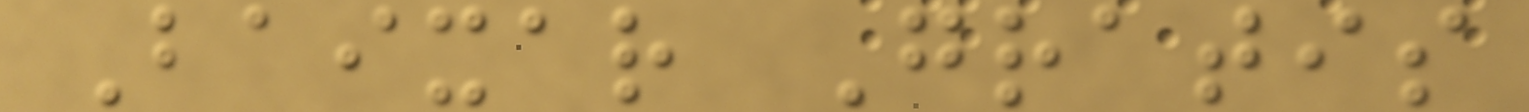Baixar Gratis
